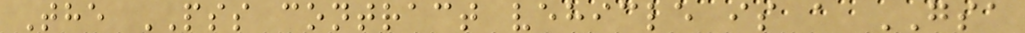The PSS contract vehicle is a GSA
